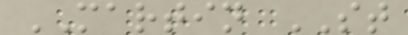MARTIN ST
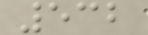532
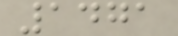1471
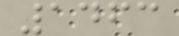1463
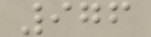976
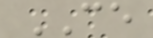CE
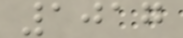1017
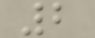2
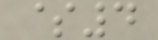$4
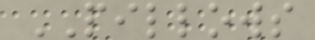PILLOWS
